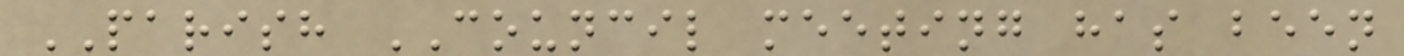PARISH COUNCIL meeting has been
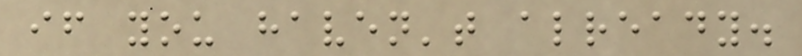if you haven't already.
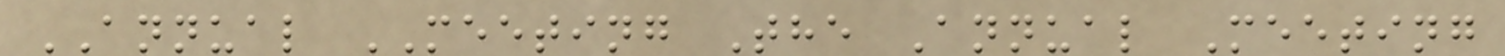ANNUAL MEETING The Annual Meeting
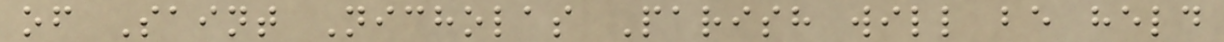of Saint Nicholas Parish will be held
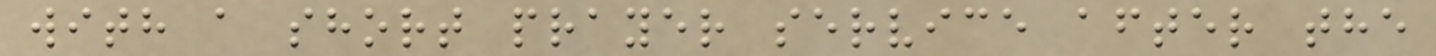with a short prayer service after the
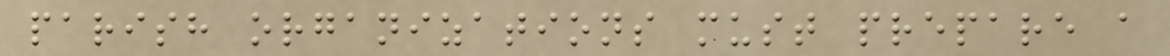parish organizations must prepare a
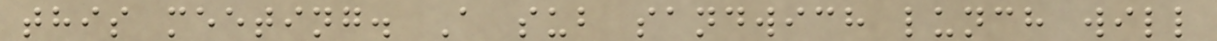this meeting. A sub sandwich lunch will
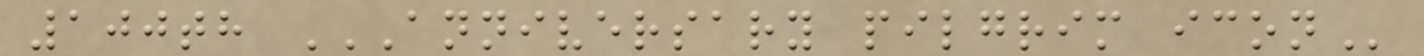100th ANNIVERSARY PILGRIM ICON
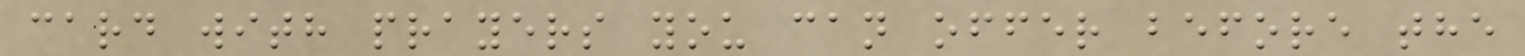card with prayers you can offer before the
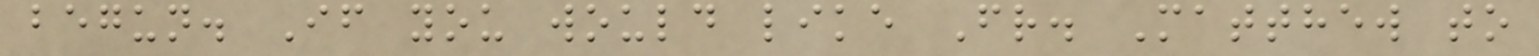begun. If you would like Fr. Matthew to
